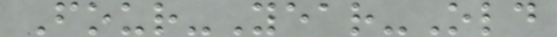Four-Year-Old
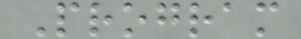Program
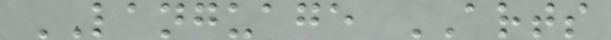LANGUAGE ARTS
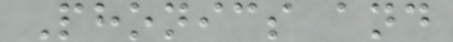Phonics and
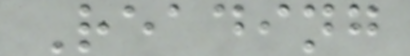Reading
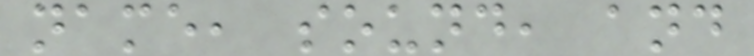name, sound, and
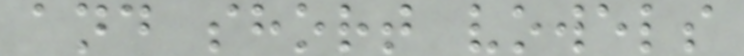and short vowels
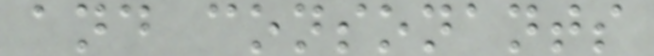and consonants
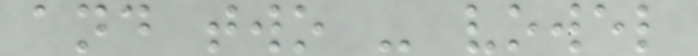and two - vowel
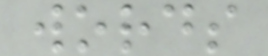words
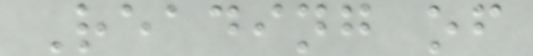Reading of
